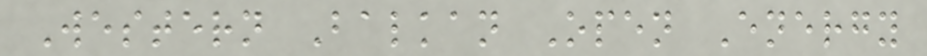Western Balkan Open Energy
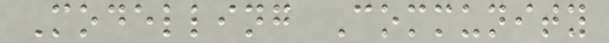Modelling Community
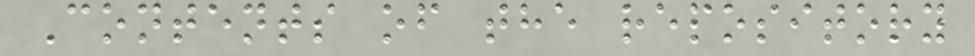Contents of the repository
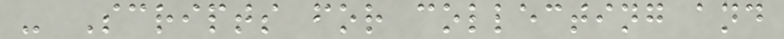- Scripts for collecting and
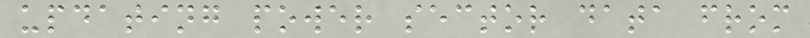updating power sector data from
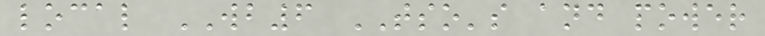local WB6 TSO's and power
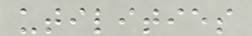utilities
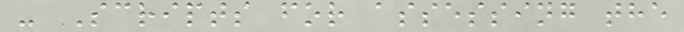- Scripts for assessing the
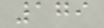179
